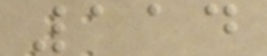114
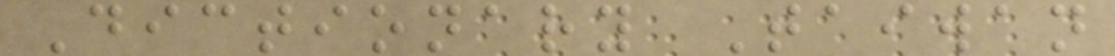Dictionary Taiwan
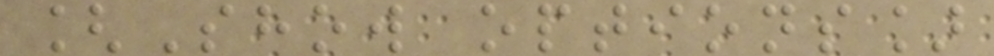[Show options]
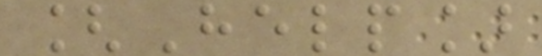[Help]
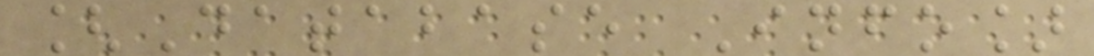[Database Info]
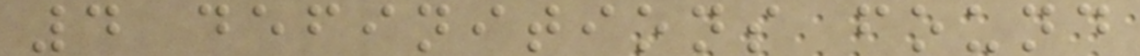4 definitions found
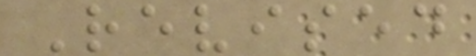Revised
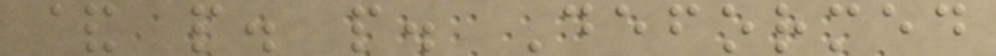& p. p. Deformed
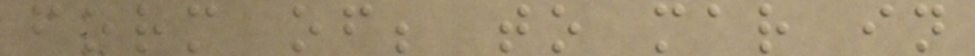form of; to mar in
